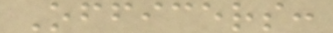Officers:
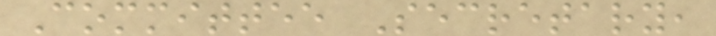Committee Secretary,
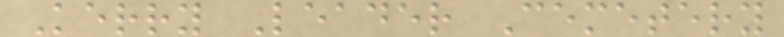Kerry Leader Cemetery
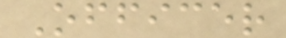Officer
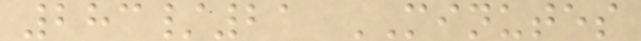283/21 MINUTES
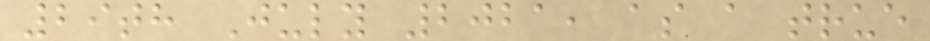29th July 2021, as a true
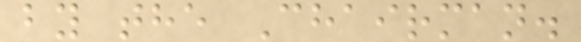by the Chairman.
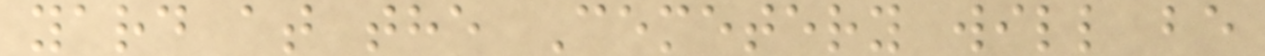yard at the Cemetery will be
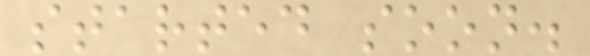started soon.
